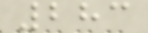283
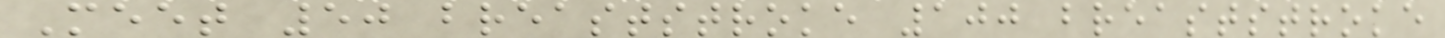Meet 50 breaststroke 100 breaststroke
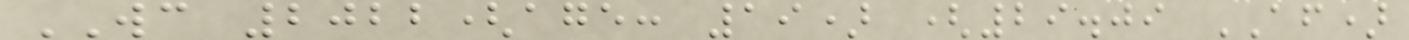WC 2022(age: 19) (29.09 AF)
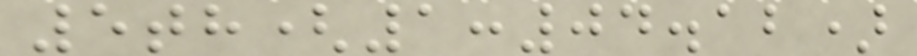5th(1:04.12)
